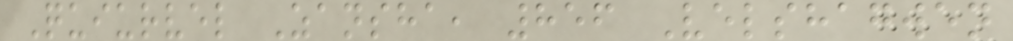Quiurvel Zansha, 856 Velshagwen
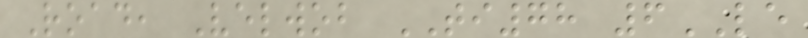Road, Velwob TI78 6LE
